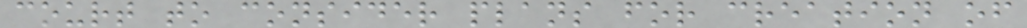court to consider plans for creation of
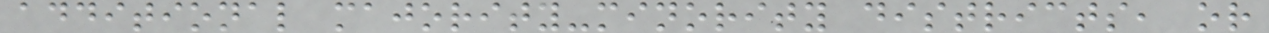additional majority-minority districts, or
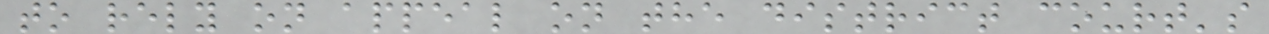to rely on appeal on the district court's
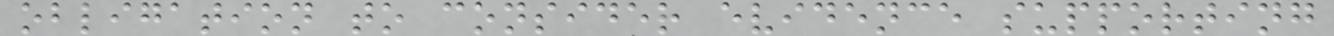obligation to consider evidence supporting
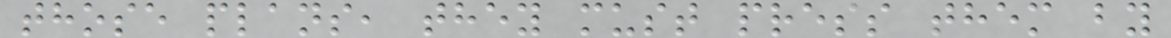those plans, they must press them by
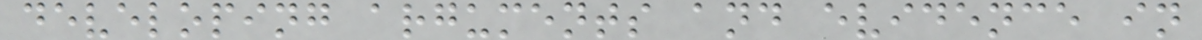developing arguments and evidence in
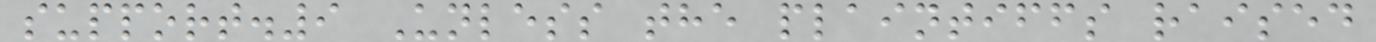support.9 Unless the plaintiffs raised
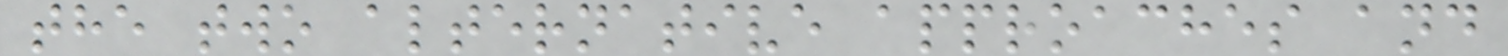the two alternative approaches and
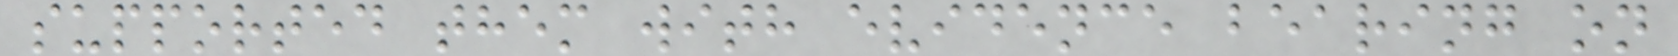supported them with evidence bearing on
